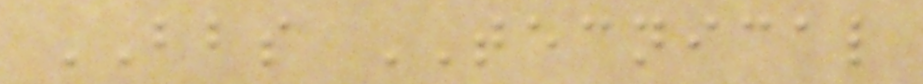BBS TECNICAL
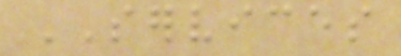SERVICES
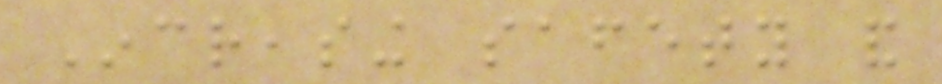Increasing safety and
